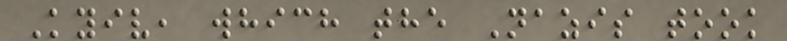Kyiv, which the Nazis took
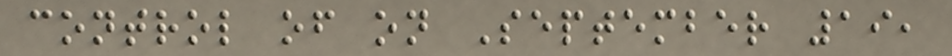control of on September 19,
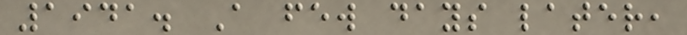1941. A few days later,
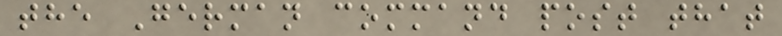the German command post that
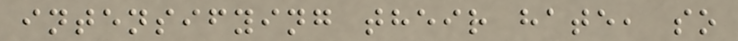intensifying their hate, so
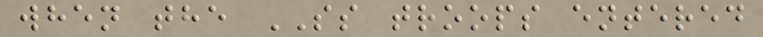when the SS troops entered
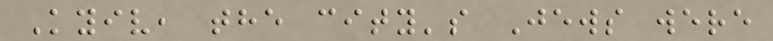Kyiv, the city's Jews were
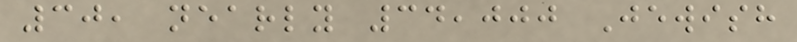30, nearly 34,000 Jewish
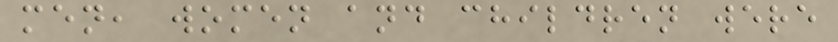men, women and children were
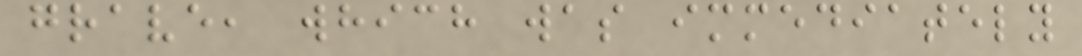grave, which was immediately
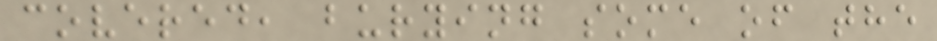covered, burying some of the
